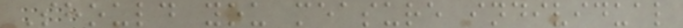Should you measure individual
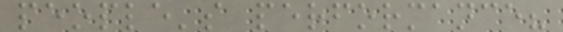people's performance?
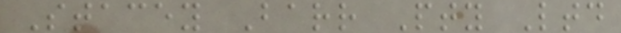Stacey Barr Pty Ltd
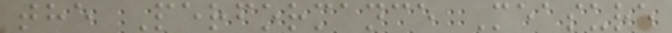the Performance Measure
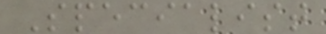Specialist
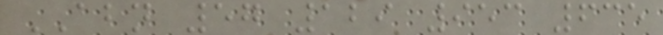ABN 57 129 953 635
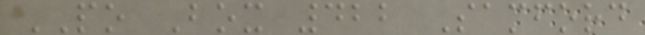PO Box 422 Samford
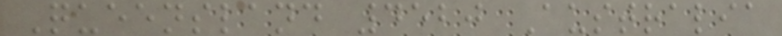Queensland 4520 Australia
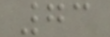73
